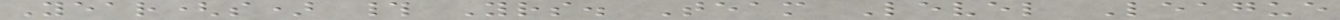Year(s) # Yrs. Team Level League
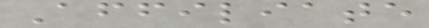Affiliate
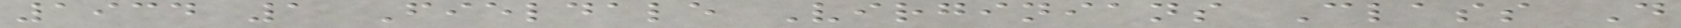1934 1 Fieldale Virginians Class D
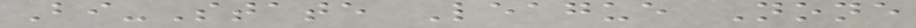Bi-State League None
